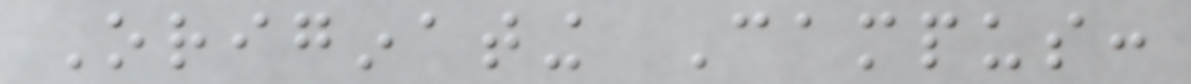Originating Campus:
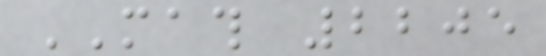MATH 2205
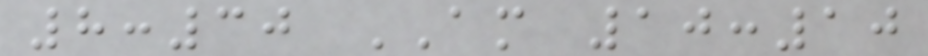8:30 AM 10:10
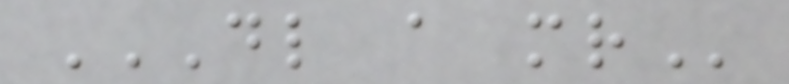DL A MR
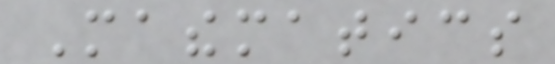Mathematics
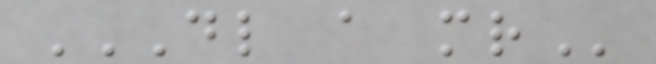DL A MR
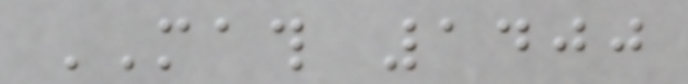MATH 1400
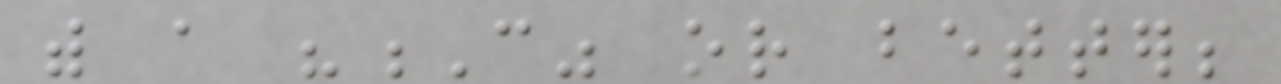with a "C" or better;
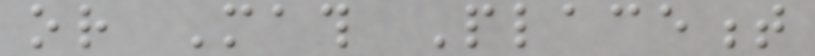or Math Placement
